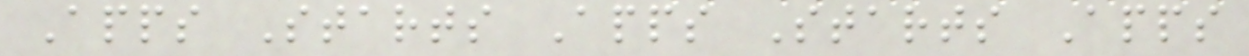Apps Starts Apps Starts Apps
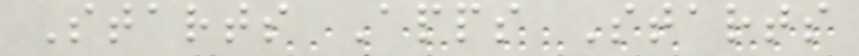Starts Apps Starts
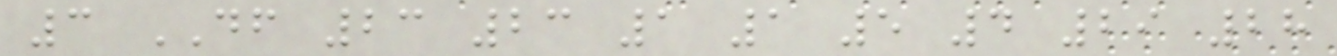3 DF 23 23 1 1 5 4 29 28
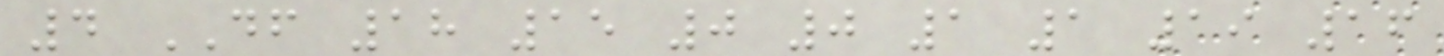4 DF 18 15 0 0 1 1 19 16
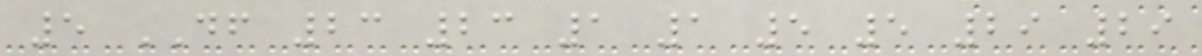5 DF 23 23 1 1 5 5 29 29
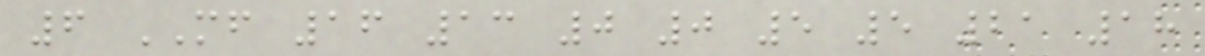6 MF 16 13 0 0 5 5 21 18
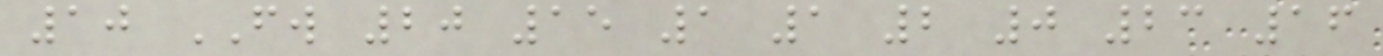10 FW 20 15 1 1 2 0 23 16
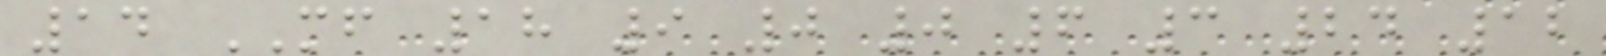14 MF 18 9 0 0 6 3 24 12
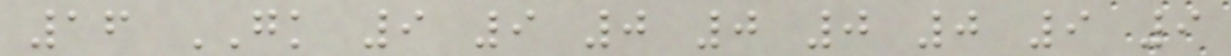16 GK 9 9 0 0 0 0 9 9
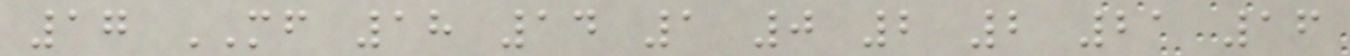17 MF 18 14 1 0 2 2 21 16
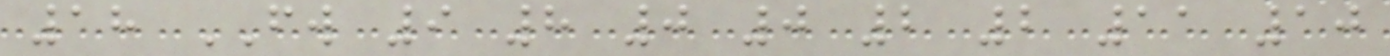18 FW 9 8 0 0 2 2 11 10
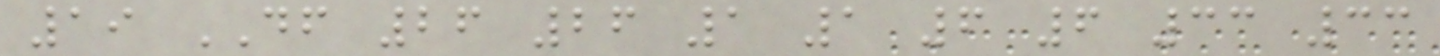19 DF 26 26 1 1 6 6 33 33
